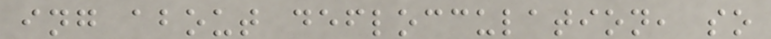ing about deflocculation, so
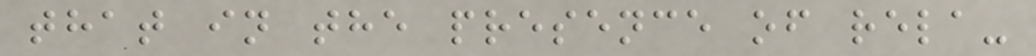that in the presence of rela-
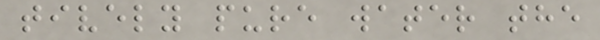tively pure water the
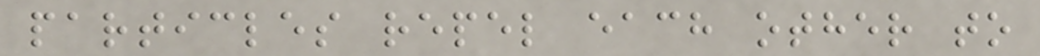particles repel each other to
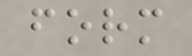form
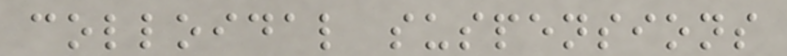colloidal suspensions
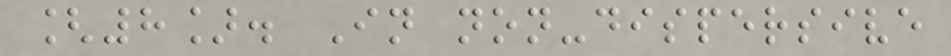[8]. In non-dispersive
